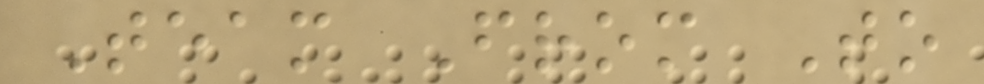Team From To
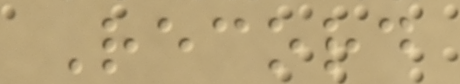Record
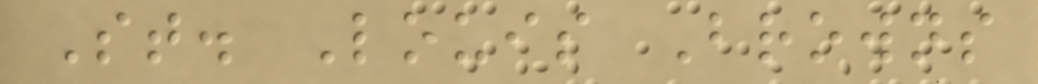St. Louis Browns
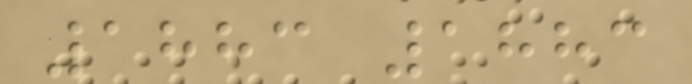1883 1883
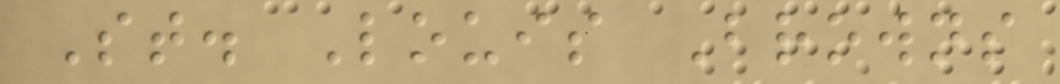St. Louis Browns
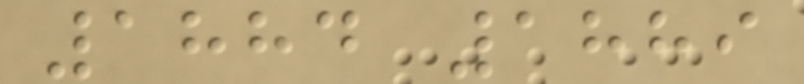1884 1889
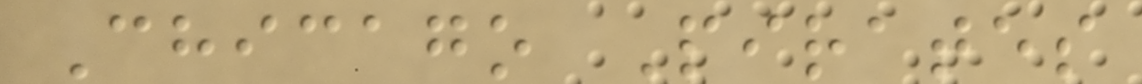Chicago Pirates
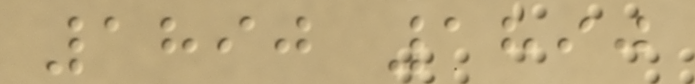1890 1890
